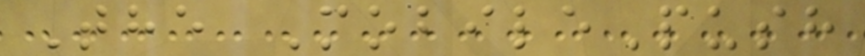The MobilePush
